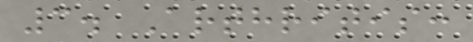3. Arthritis:
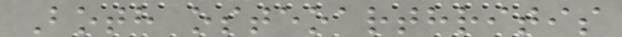Both osteoarthritis
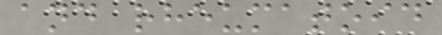and rheumatoid
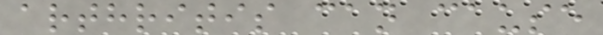arthritis can cause
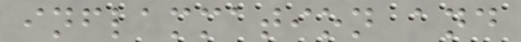inflammation and
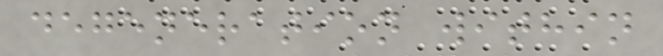degeneration within
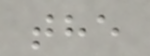the
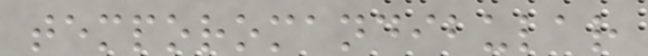temporomandibular
